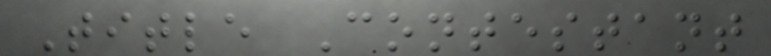Title Contestant
